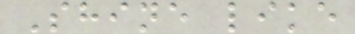Shine like
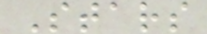Stars
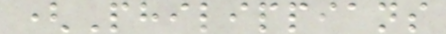(Philippians
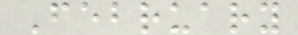February
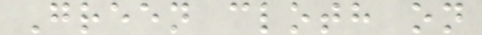Green cloth on
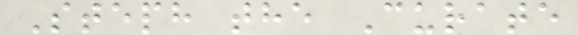Steph the Curate
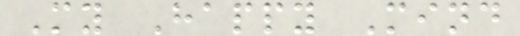My Happy Mind
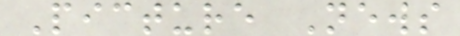Picture News
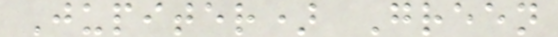Jupiter) Green
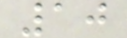10
